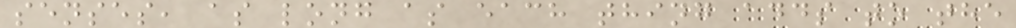senses, as long as each thing adds to the
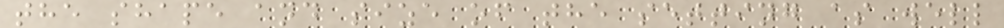the shape and size of the setting as well
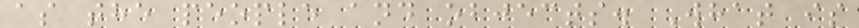as the people and objects. What is
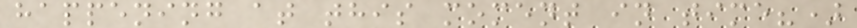happening at this moment in time?)
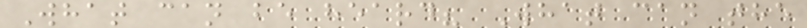What can be heard? What can the
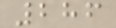286
